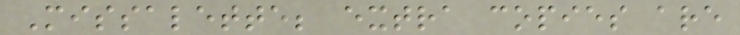Missalette; extra copies are
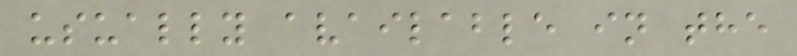usually available in the
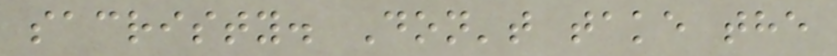sacristy. Don't take the
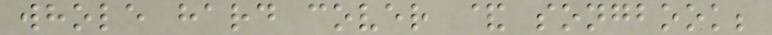whole hard cover & songbook;
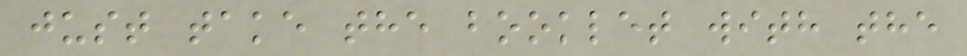just take the booklet with the
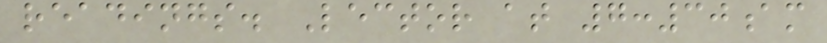readings. Lector at 7:30am
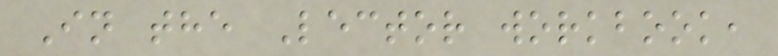In the Lector workbook,
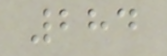284
